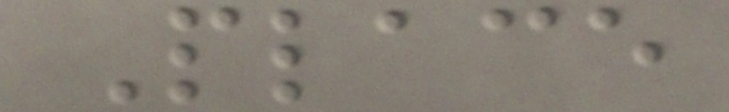Place
